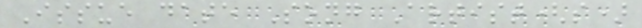Issue date Song Artist(s)
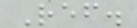Ref.
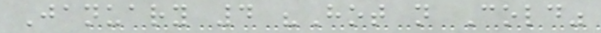January 4 "Hot n Cold"
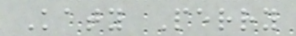Katy Perry
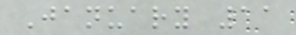January 11
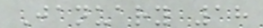January 18
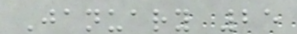January 25
